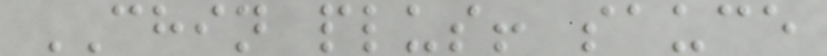CHIN plus! sauce
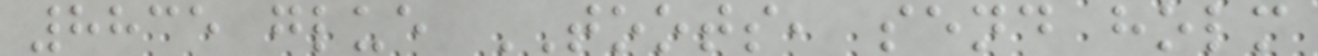8835 glue TOOTS, send holm
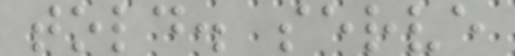told. serve
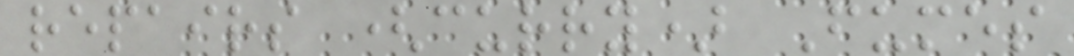repairs (curry) Fumes
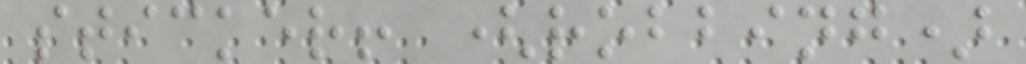sticker! (robbing)
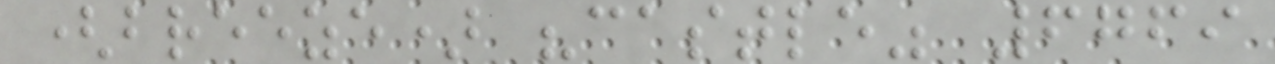(breeze) "castle" 6769
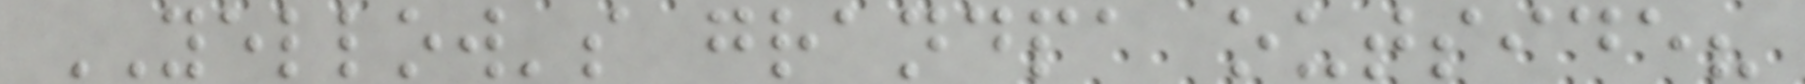YELLOW's grandpa outside?
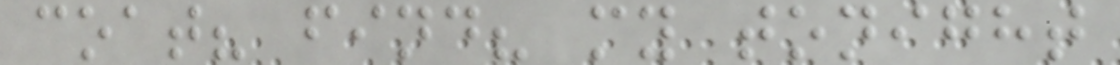coat? find? my tonight
